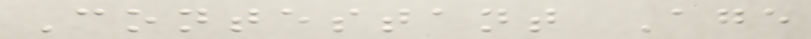Contestant Age
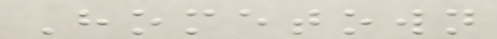Hometown
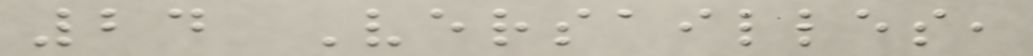24 Versailles,
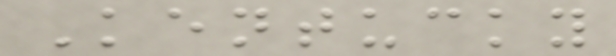Kentucky
